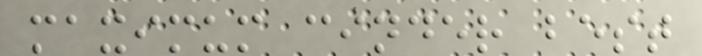maximum cinder best
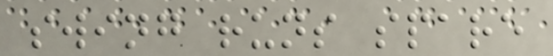swing runs spare
